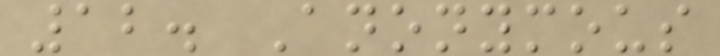12. Anonymous
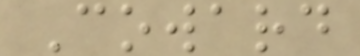Coward
